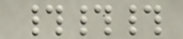###
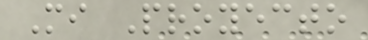Mi Proyecto
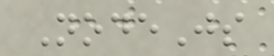NodeJs
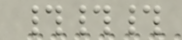###
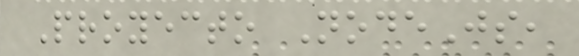Proyecto NodeJs,
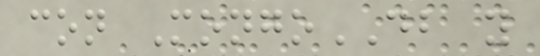con MongoDB y
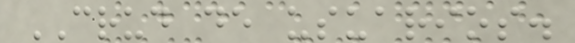CRUD de usuarios.
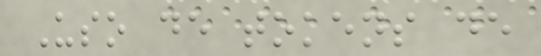Uso de tokens de
